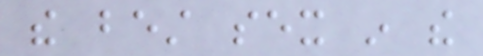the best sex in the
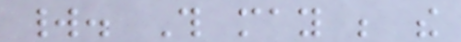world. This may be the
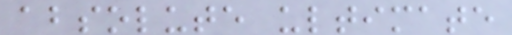absolute ultimate
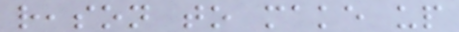reason to make up
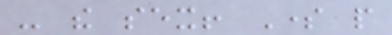- the sex! Some people
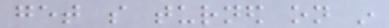get so turned on in
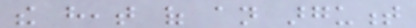the heat of an argument
